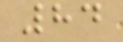84
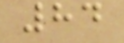84
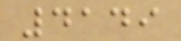4149
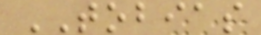TOBIAS
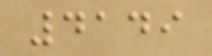4149
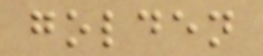golden
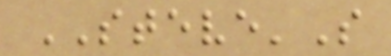STEVE'S
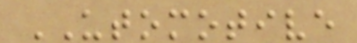UTOMOTIVE
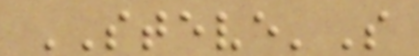STEVE'S
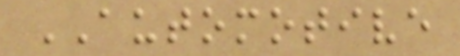AUTOMOTIVE
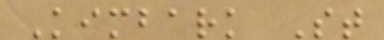Kimbark St
